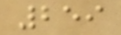259
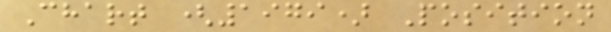Chart (1979) Position
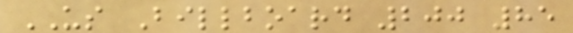US Billboard 200 85
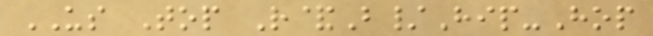US Top R&B/Hip-Hop
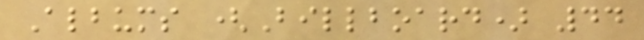Albums (Billboard) 44
